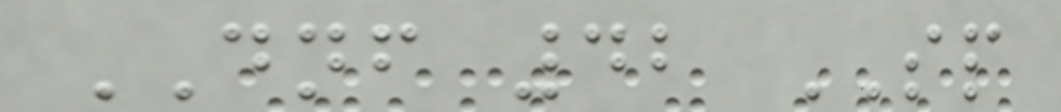DNF 42 SP
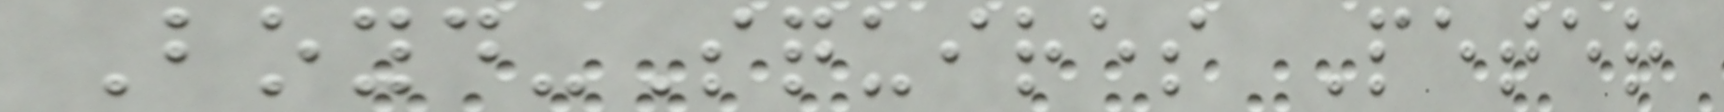Boyd-Squires Peter
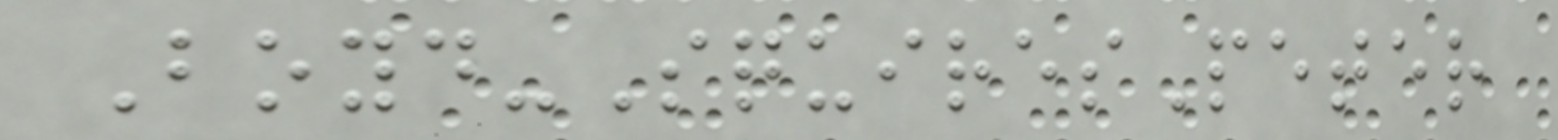Boyd-SquiresPeter
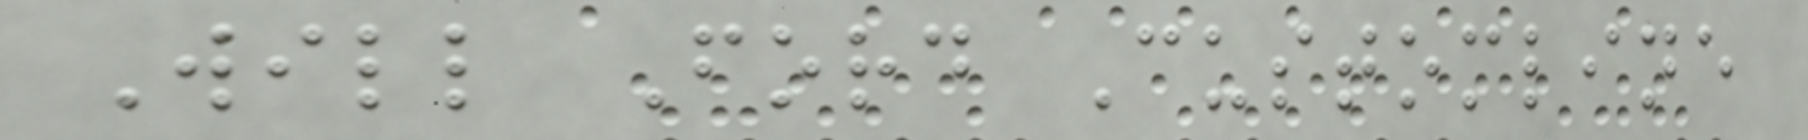Will Ford Customline
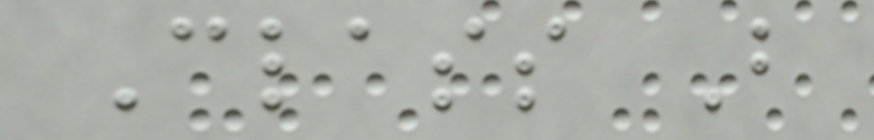Class B
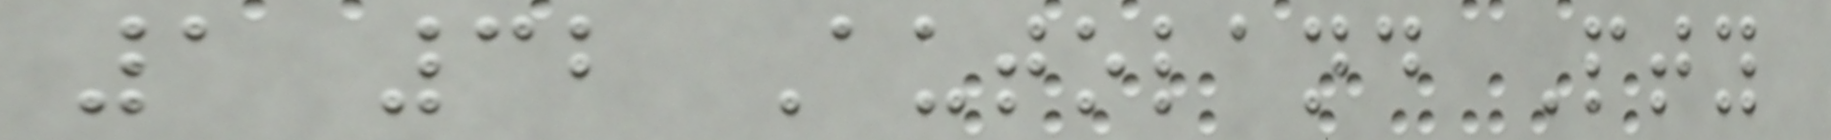1 32 Autoland Pty
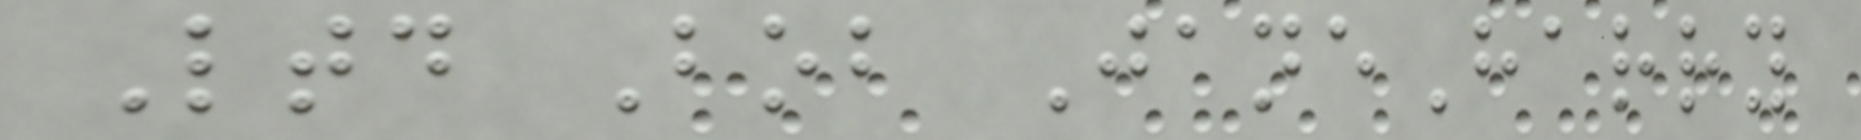Ltd Bob JaneHarry
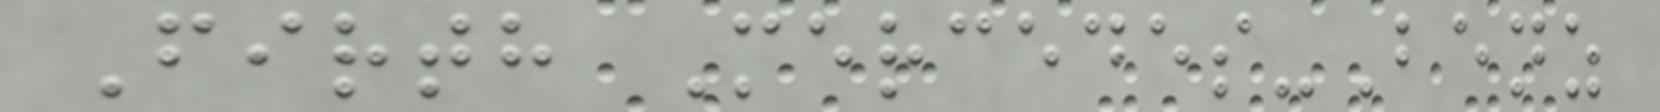Firth Mercedes-Benz
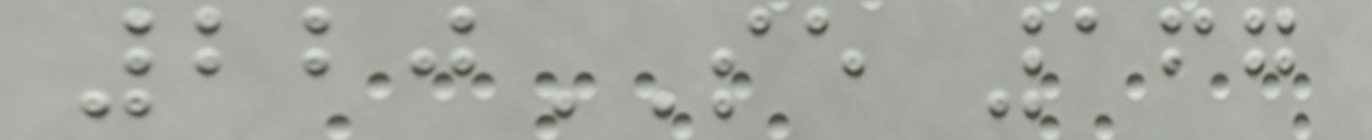220SE 167
